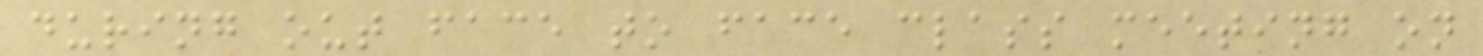during out face to face class meeting on
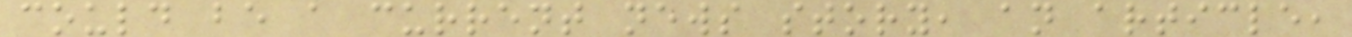could be a current news story, an article,
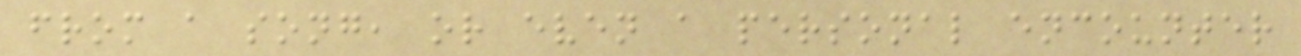from a song, or even a personal encounter
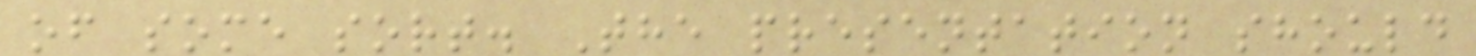of some sort. The presentation should
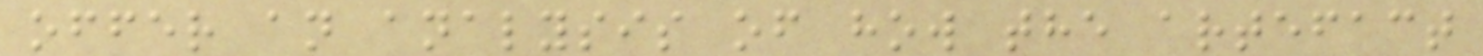offer an analysis of how the artefact
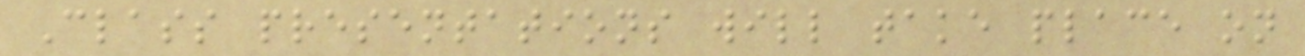Class presentations will take place on
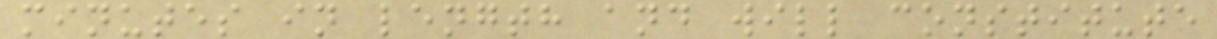minutes in length and will constitute
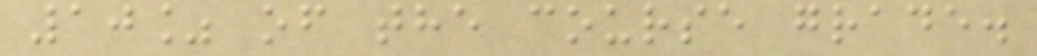10% of the course grade.
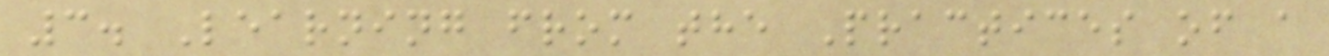3. Learning from the Practices of a
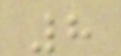8
